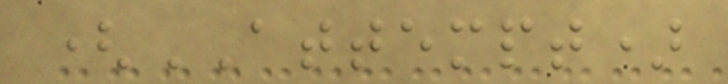(ATTEMPT)
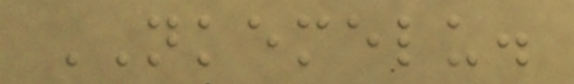NKEMELU.
